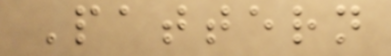Pattern
